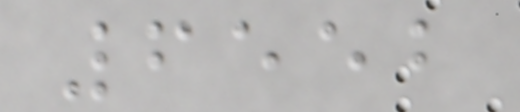6552
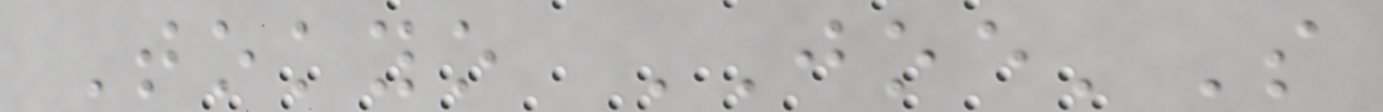Tokyo JOE'S
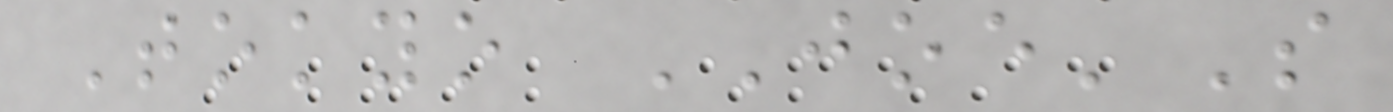Tokyo JOE'S
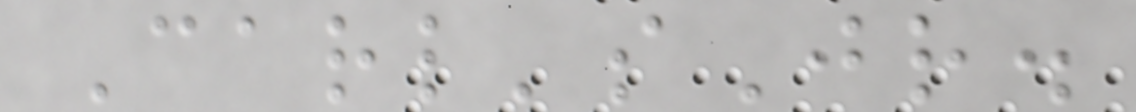Carl'sJr.
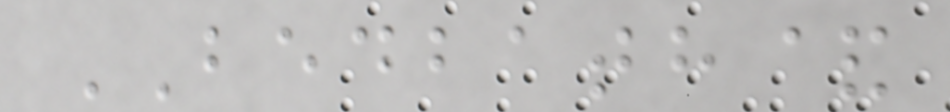BEDBATH&
